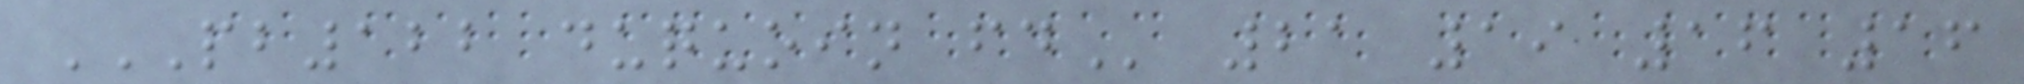PB122 DUQUOIN FD 21 19 16 16
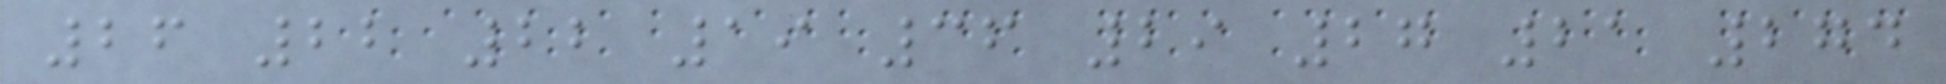26 22 22 19 36 29 27 21 274
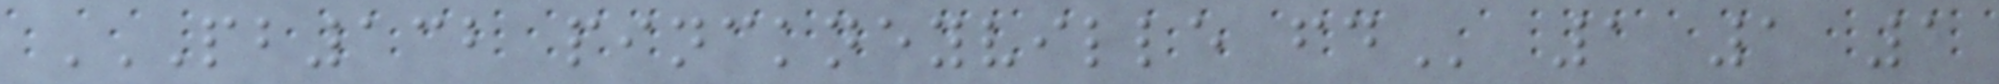PB132 PINCKNEYVILLE FD 1 1 1
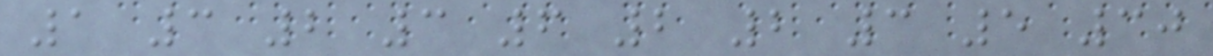1 3 2 3 6 2 2 3 5 30
